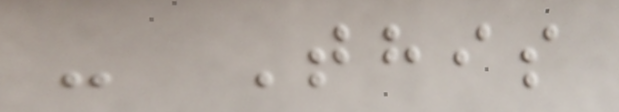- This
